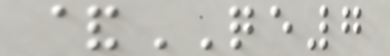&QE7
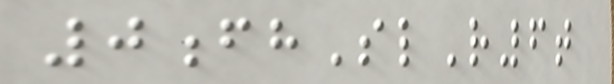0fhSlR6t
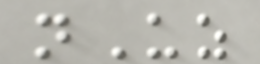nUz
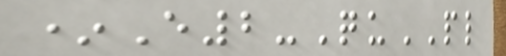*E2-QuPL
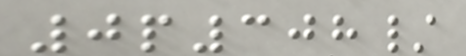0p308/
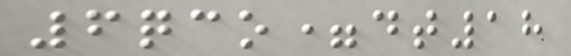6qco=dt18
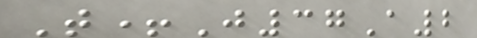T+J37A2
